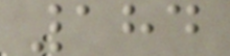184
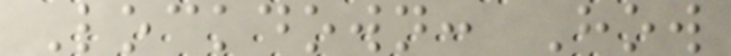Lockdown: How
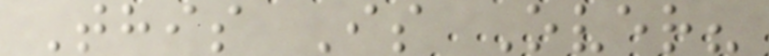This Is Over?
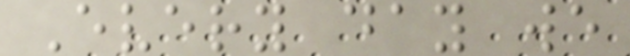Every day we
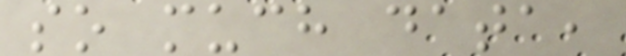so much data,
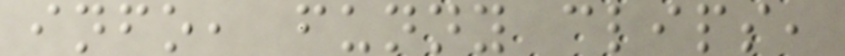info, funny clips,
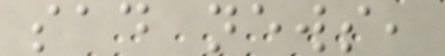sad news,
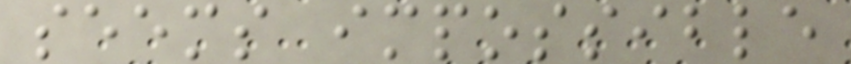seems impossible
